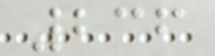236
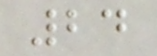24
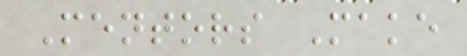Mentors Make
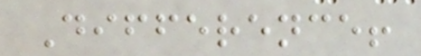Difference!
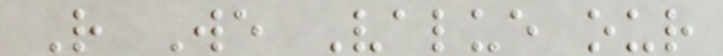R We Value our
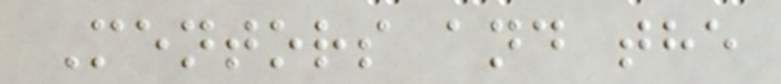Mentors and the
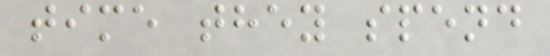time they spend
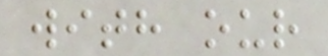with our
